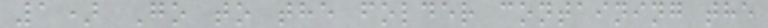1) Go to the folder containing the
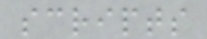scripts
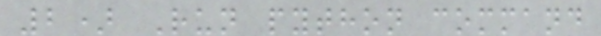2) Run python command
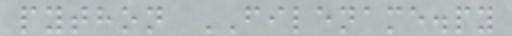python FILENAME.py
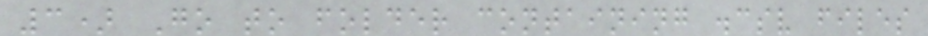3) Go to folder containing .csv files
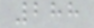288
